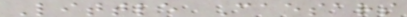Little Caesars
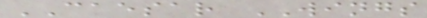CAESAR WINGS
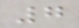7
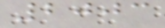2003
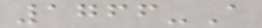1766-A
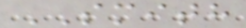SMITH
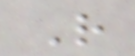R
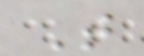T
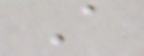A
